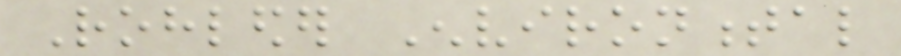Rohleder Environmental
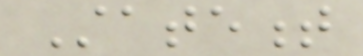Statement
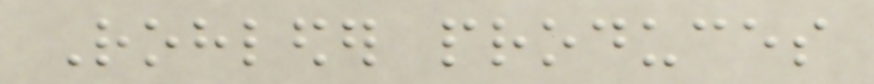Rohleder produces
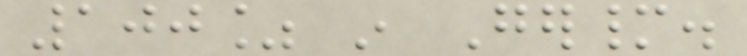100% in Germany.
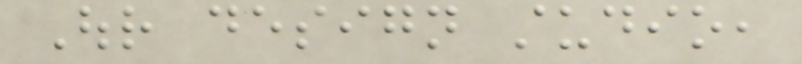Our design studio,
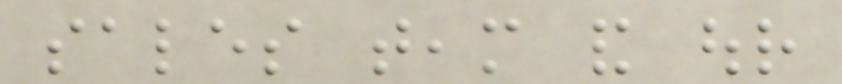sales team and our
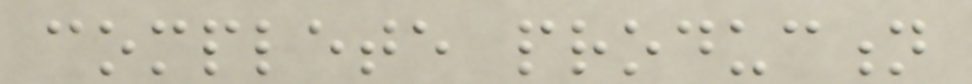complete production
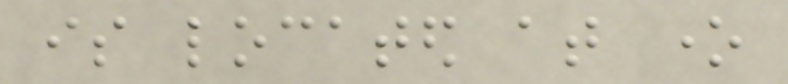is located at one
